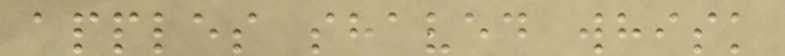apples shaved whisk
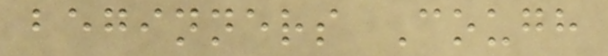beginners Cough
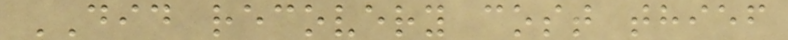DID recovery cost thief
